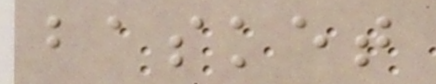basket
